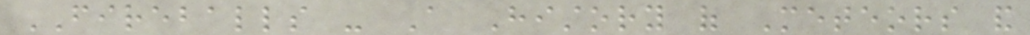FIREBALLS - A History of Meteors and
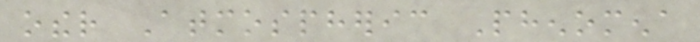other Atmospheric Phenomena
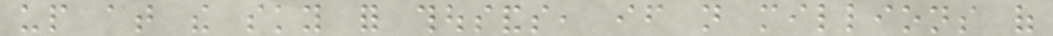up at the sky for thousands, if not millions of
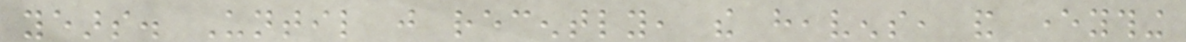years. Until just recently, the heavens, and everything
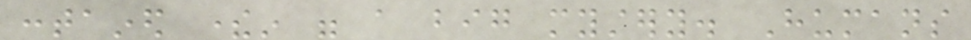contained therein were a big mystery. Humans
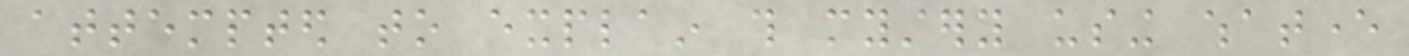attempted to explain this mystery using whatever
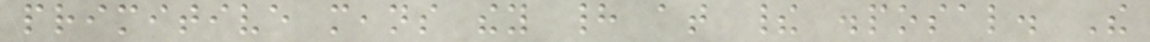primitive means they had at their disposal. The
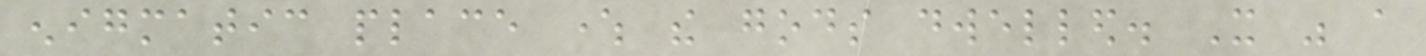enigmatic place where the gods dwelled. It was a
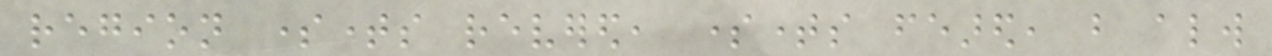region sometimes revered, sometimes feared, but always
